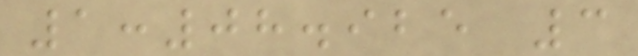1:08.925 3
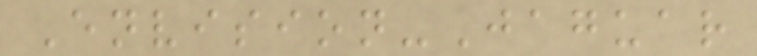Envision-Jaguar
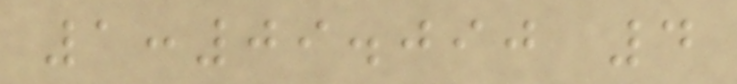1:09.090 4
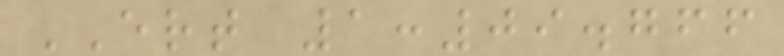ERT 1:09.766
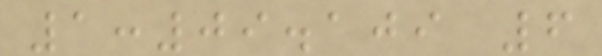1:09.109 6
